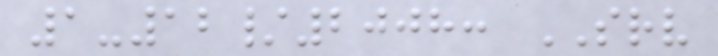1-12/2008: SRV
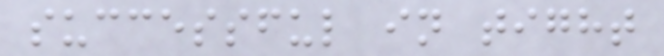successful in tight
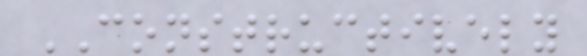CONSTRUCTIVELY
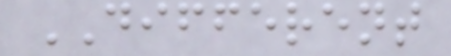DIFFERENT
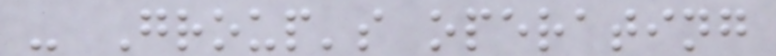- Group's operating
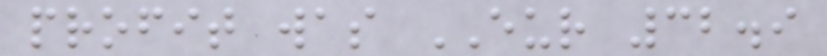profit was EUR 32.9
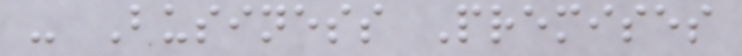- Business Premises
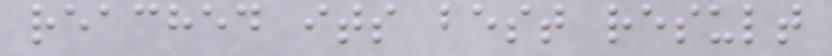reached its best result
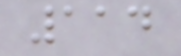114
